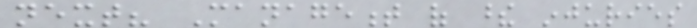next? Management of these injuries
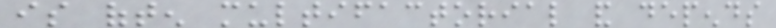is often multifactorial and depends
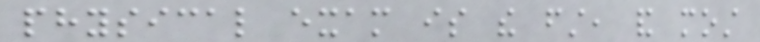physical exam is the first, and most
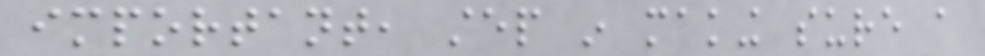important, step in making sure a
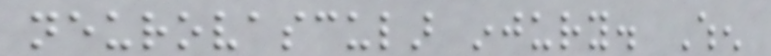neurovascular injury. When
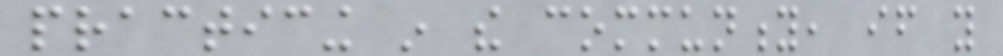practicing in the community, if you
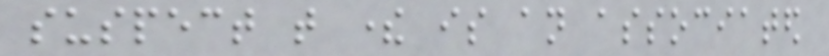suspect that there is an associated
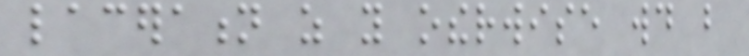laceration as you otherwise would but
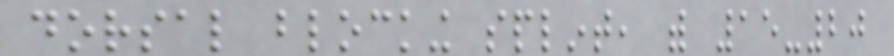dorsal blocking splint, with 15-20
